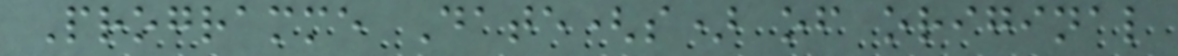Programme Date(s) of original
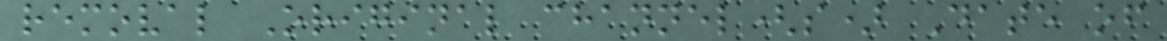removal Original channel(s) Date of
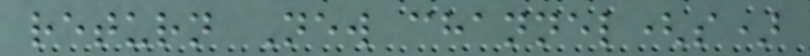return New channel(s)
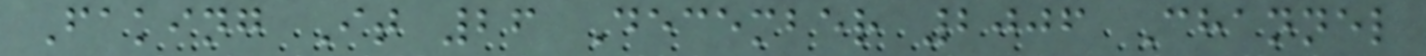Faking It 26 December 2006 Channel
